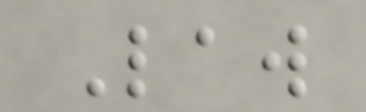Law
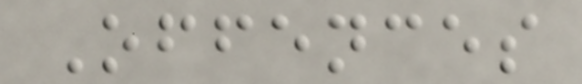Offences
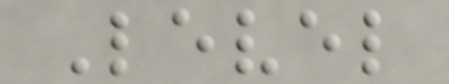Level
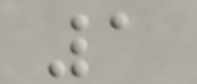1
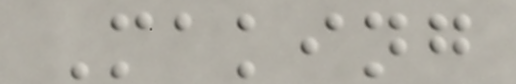Making
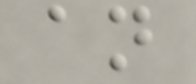an
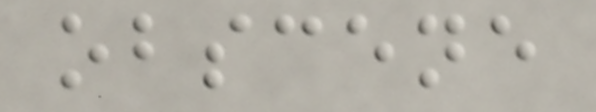obscene
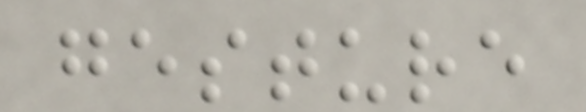gesture
